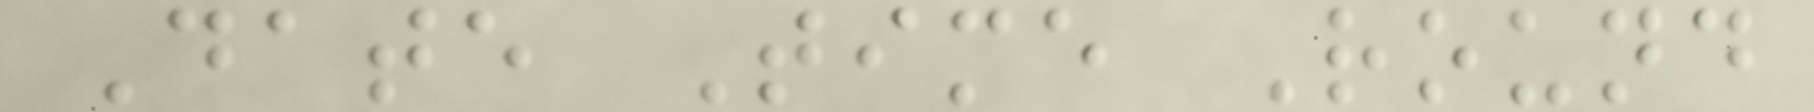Date Time Round
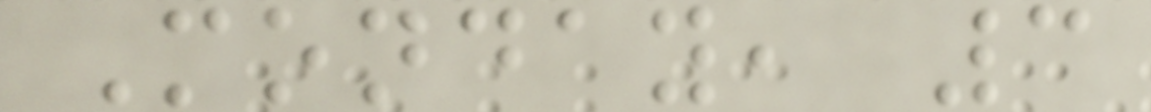Monday, 3
